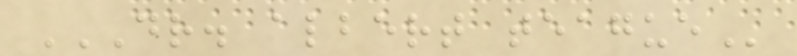DR. ALBERT TEAGUE
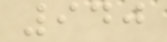940
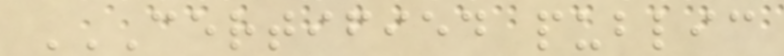CERTIFIED PUBLIC
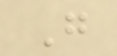G
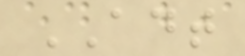ADT
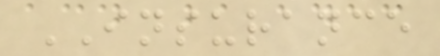INSURANCE
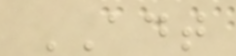ADT
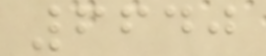6640
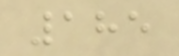185
